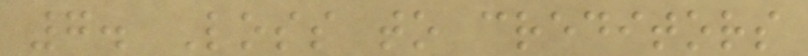7. Loss to creditors
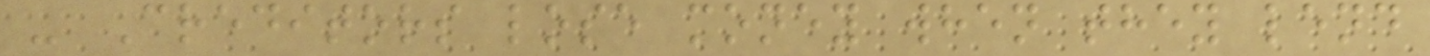- Creditors lose money when they lend
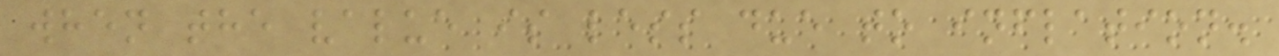when the value is less due to inflation.
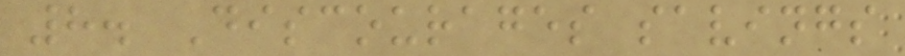8. Discourages savings
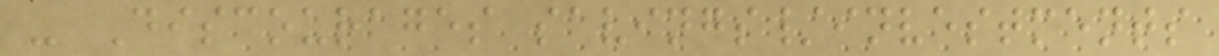- Discourages savings/investments
